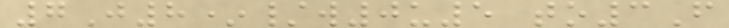7J8*/w0u5 to3F
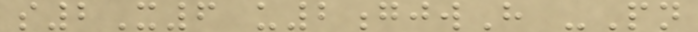s2X6 u2gjwH -Pn
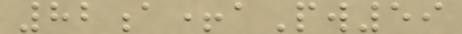82a+aPw59
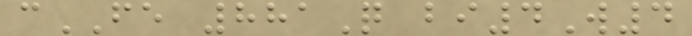cFE 881Q bi4W4
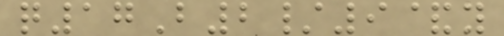q17B2/9&y
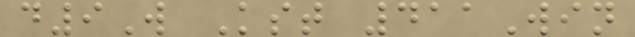d9W Kst 411Win
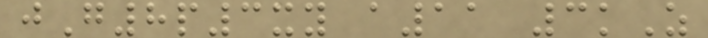jG8p3xy a11 3kZ
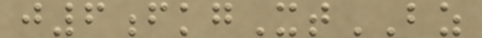j6fkgXtBZ
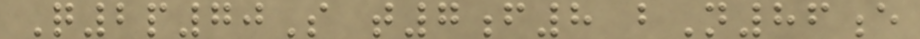Q2p70S t7f8 bN86e
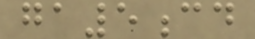ga5cd
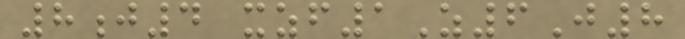8j4 xzf1Z6J8
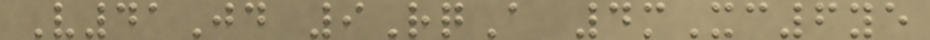V41Jd 9RqA 4mXc6ye
